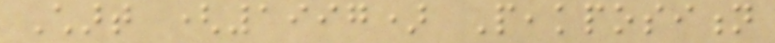Chart (1997) Peakposition
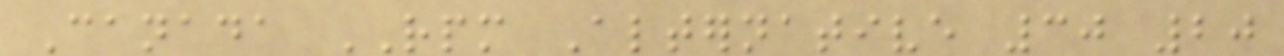Canada RPM Alternative 30 20
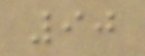90
